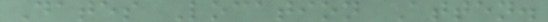Dates Location Atten.
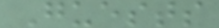Guests
